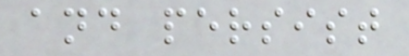and persist
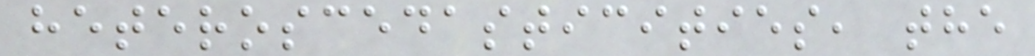heteroscedasticities, the
